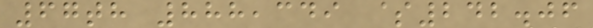67th 888,349 $242.06
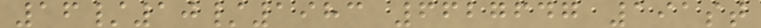16/10/1983 6627647 191st
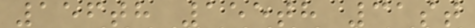156th 155th 31st
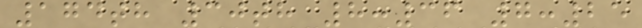174th 30th 8:36 7:25
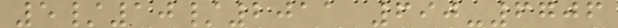5/10/2011 690-6706
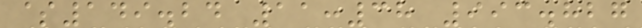$149.24 11:38 993.827
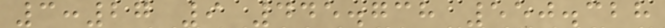3:27 9 445.738 550.328
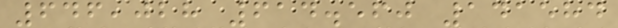646,028 614.560 141584
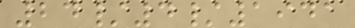24/4/1941
